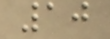10
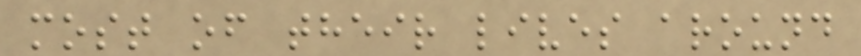most of their lives around
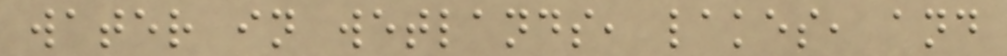water in wetlands, lakes, and
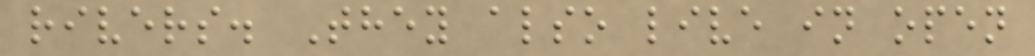rivers. They also live in open
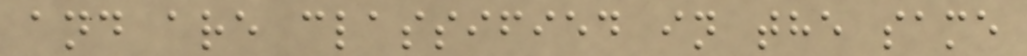and are classified in the same
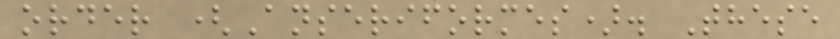order (Anseriformes). These
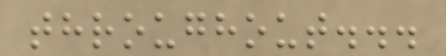throughout...
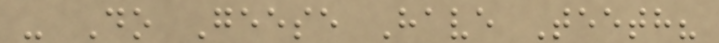- Do Geese Have Teeth?
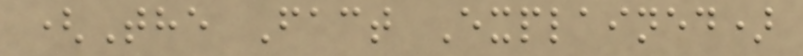(The Fact Explained)
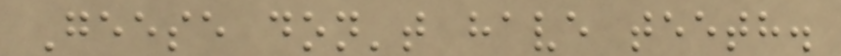Geese don't have teeth.
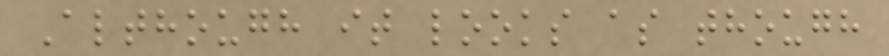Although it looks as though
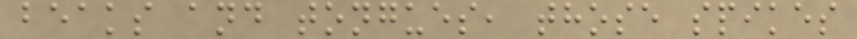beaks and tongues, those spikes
